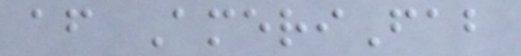af AmeriFab
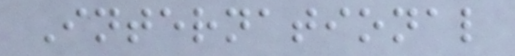International
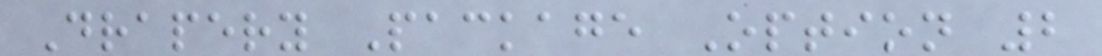Drapery Package Option 2
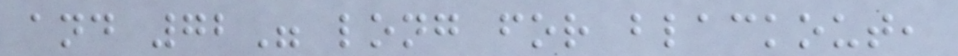and 72" long for blackout,
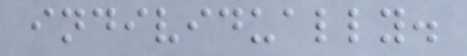individually.
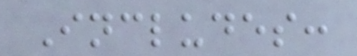Includes:
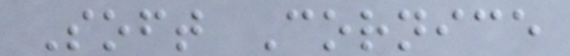Soft Cornice
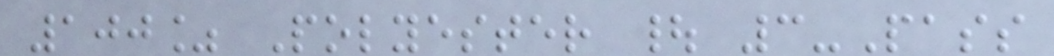100% Polyester | 3-Pass
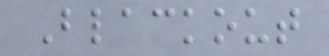Blackout
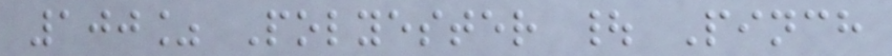100% Polyester | Pinch
